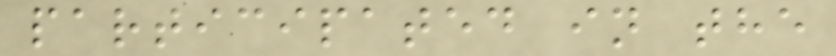participated in the
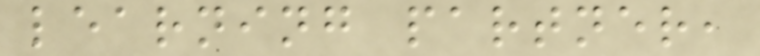learning partner,
